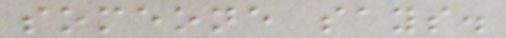someone says.
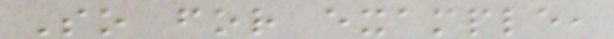So for example,
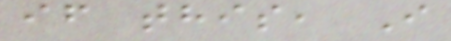if this, I
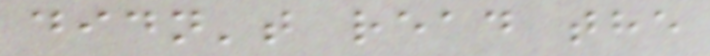didn't read the
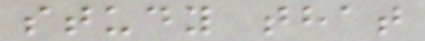study that
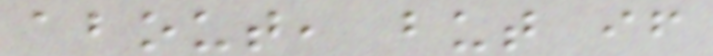about, but if
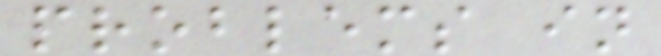problems in
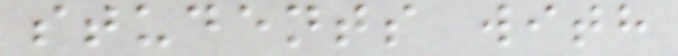students with
